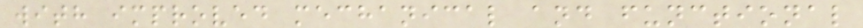with improved mechanical and functional
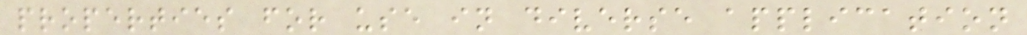properties for use in diverse application
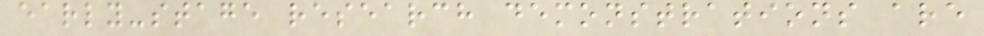early-stage research demonstrations are
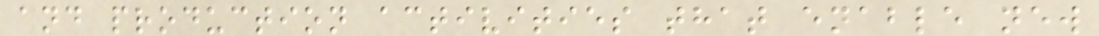and production activities that enable new
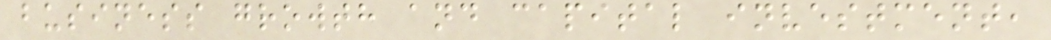business growth and capital investment,
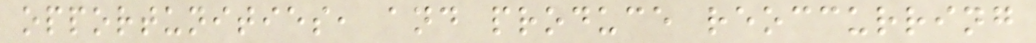opportunities, and produce reoccurring
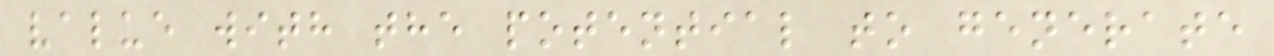value with the potential to generate
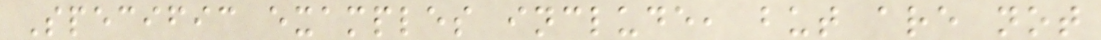Specific examples include, but are not
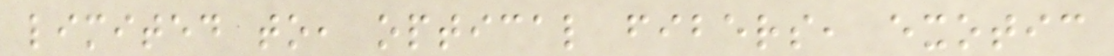limited to, optical fibers, exotic
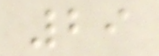29
